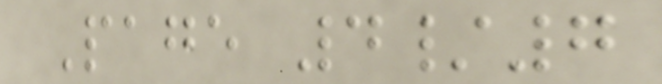Page 4/7
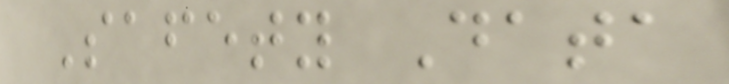Safety Data
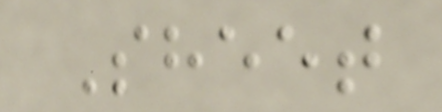Sheet
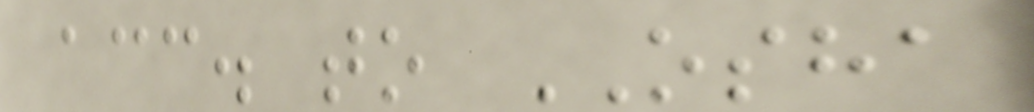acc. to OSHA
